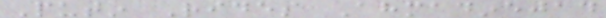Putin Rides Ahmadinejad
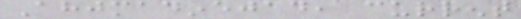Ahjmadinejad, current
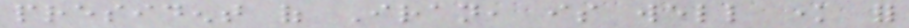president of Iran, is well know for
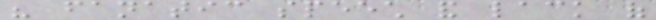his fanatic speech and lack of
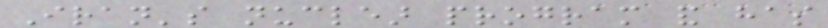Iran's nuclear program and has
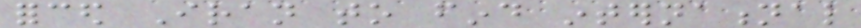forced Iran to find international
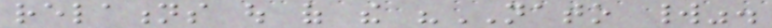relations out of the "NATO world".
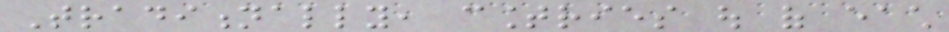Traditionally, countries out of each
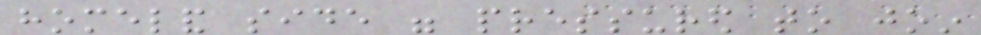homeland side were pressured to join
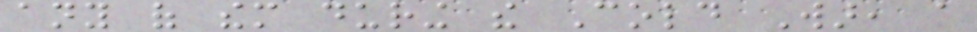any of them during the Cold War, a
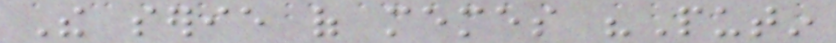The serie of memes "Putin
